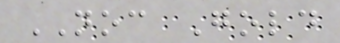NOC Gold
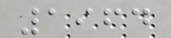1964
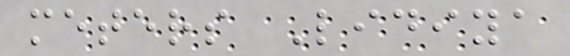meters Lidiya
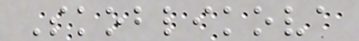Skoblikova
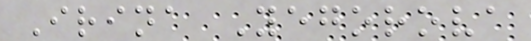Irina Yegorova
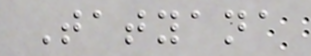Tatyana
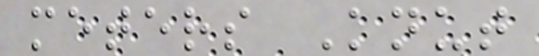meters Knut
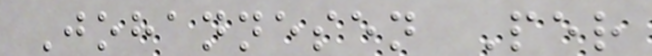Johannesen Per
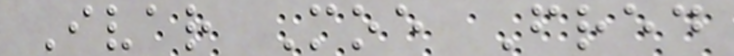Ivar Moe Fred
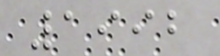1992
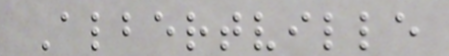Albertville
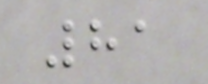81
